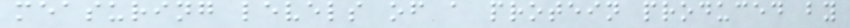measuring levels of a protein produced by
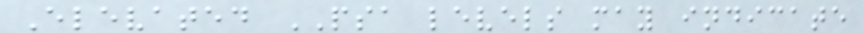Elevated PSA levels may indicate
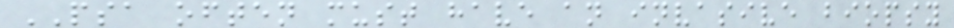PSA often must have an invasive biopsy
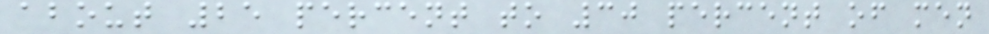about 25 percent to 30 percent of men
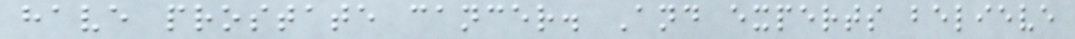have prostate cancer. And experts believe
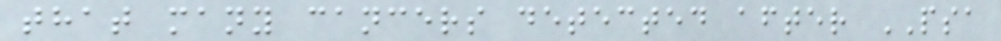that many cancers detected after PSA
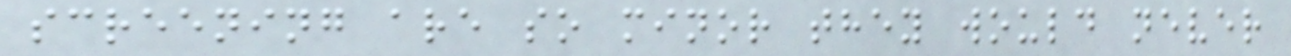screening are so minor they would never
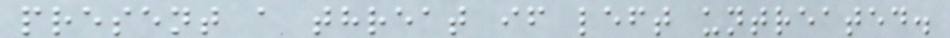present a threat if left untreated.
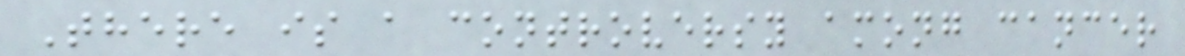There is a controversy among cancer
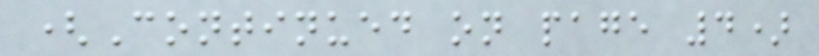(Continued on page 4)
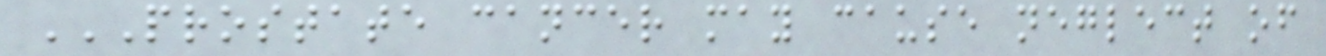PROSTATE CANCER MAY CAUSE NEGLECT OF
